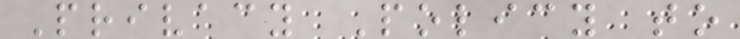Privacy Policy to
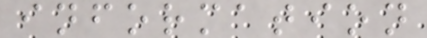information
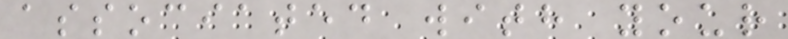associated with your
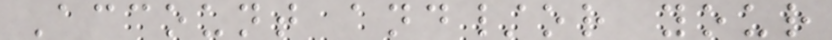Account and/or your
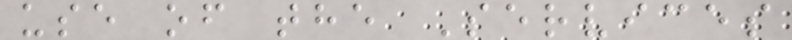use of the Services
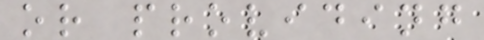or providing
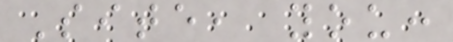Site, you:
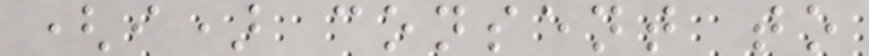(i) consent to
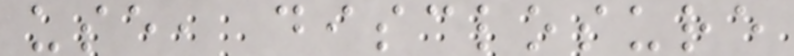use, disclosure
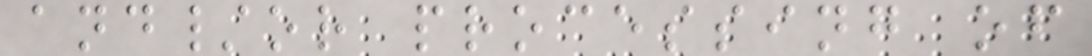and/or processing of
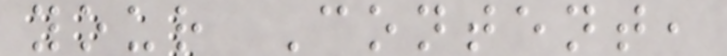your Content,
